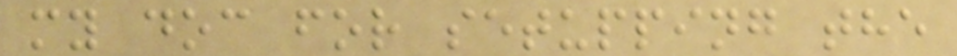my doc for setupping the
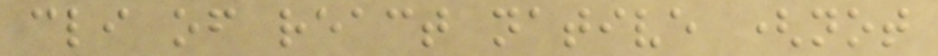cli of react native (not
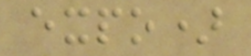expo)
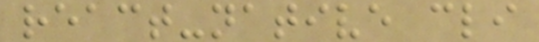react-native cli
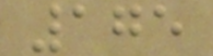175
